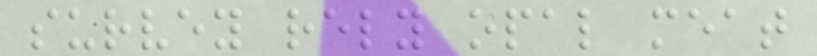survey rely opal meat
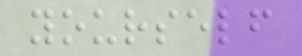yourself
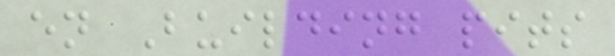en Building pits
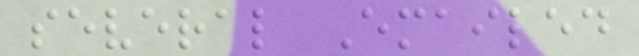several Emailed
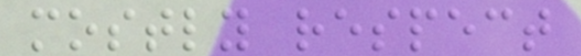mostly respect
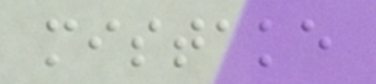mistake
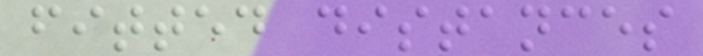fitted distances
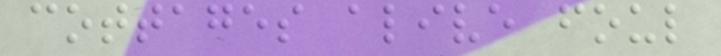cottages alive foul
